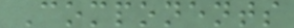Components
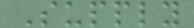Supply
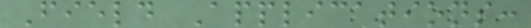Field Applications:
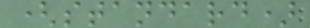(standard)
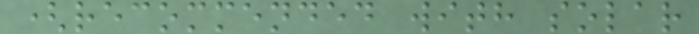(recommended with solar
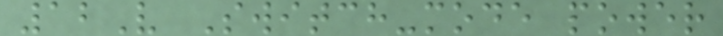12V Switch-mode power
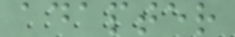adapter
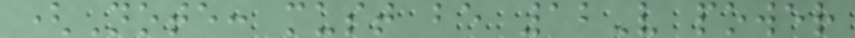(Note: must be 12V power
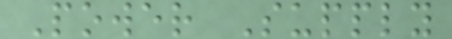Power Supply
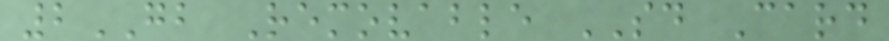2GB Removable SD Card
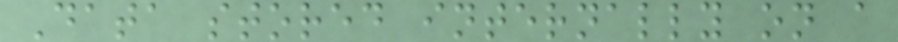Data stored internally on a
